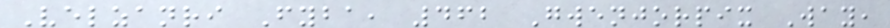Velzanri Fyba, 462 Gwenjorpix Way,
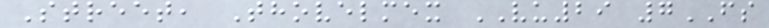Street, Thovelmex VU29 7FS
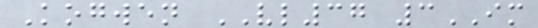Kogwen VL37 3IM
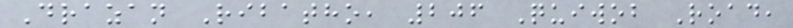Drazan Ribatho, 206 Quiwob Road,
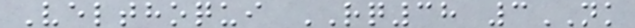Velthoqui RQ38 3NK
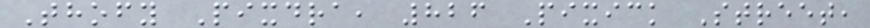Thofy Pixdra, 826 Pixick Street,
